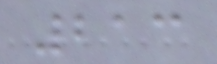213
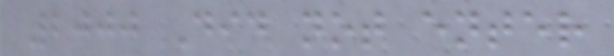2000 Did not enter
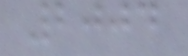2004
